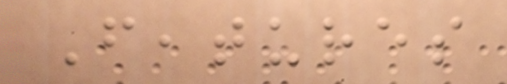Features
